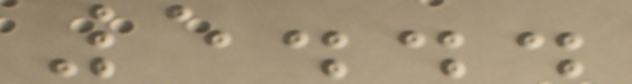5...
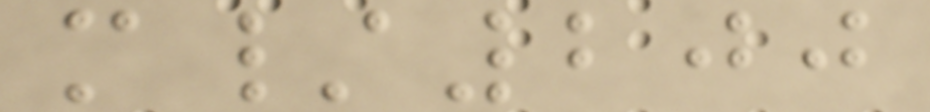m/200
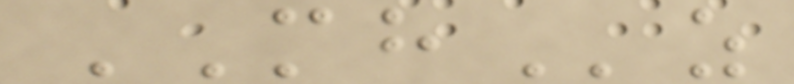MHz
